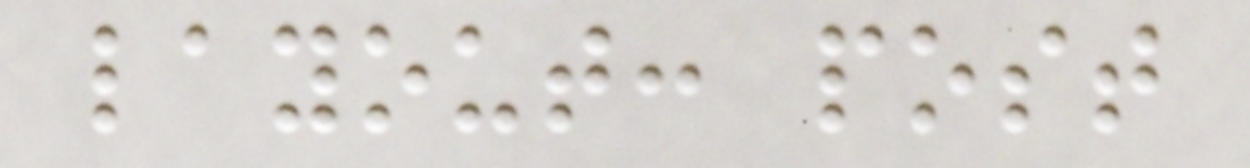layout: post
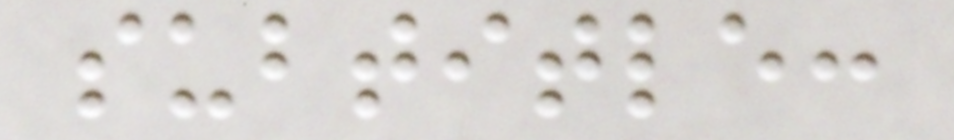subtitle:
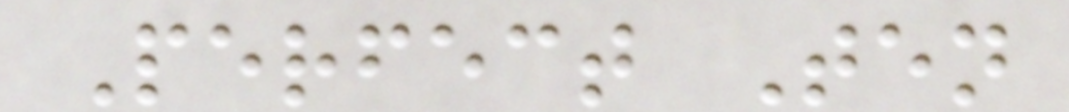Perfect Ten
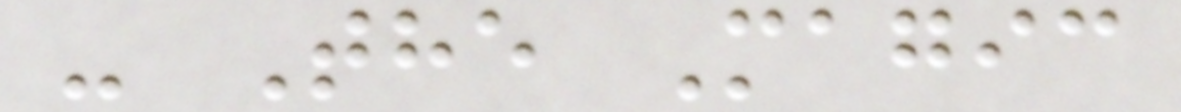- The Magic
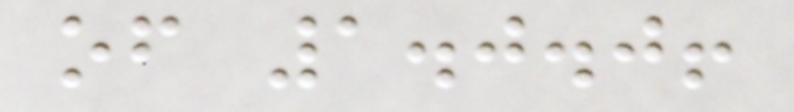of 1.0.0!
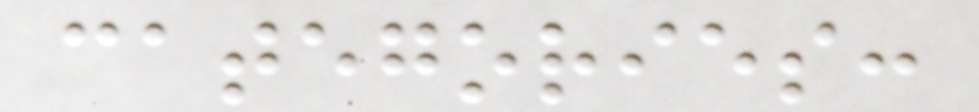categories:
